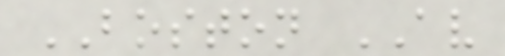BOSTON AV
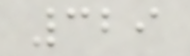329
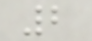2
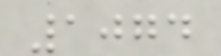1074
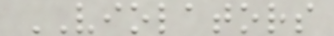VIOLATORS
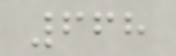668
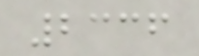2336
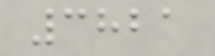3821
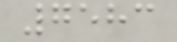7583
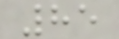85
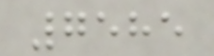7585
